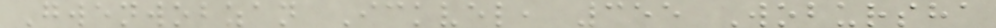Gwenwobzan Ickvel, 355 Wobursha
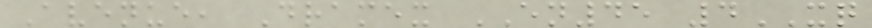Avenue, Dramex EN45 4XQ
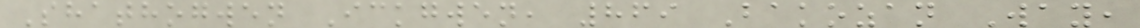Shathogwen Ickgwen, 869 Bakozan Way,
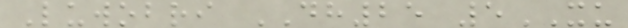Luwobri DH25 5XU
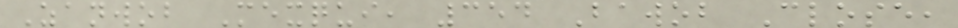Zanwob Mexqui, 354 Bawob Close,
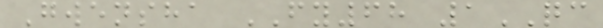Gwensha FY68 1QC
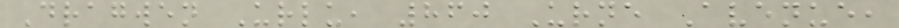Dragwen Urlu, 860 Urne Avenue,
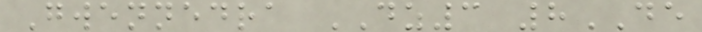Gwennedra DZ3 8DE
